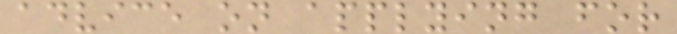advice on applying for
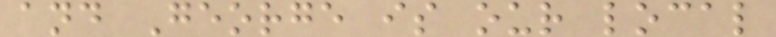and George is our local
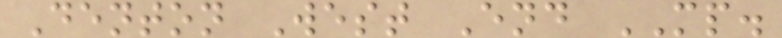Denton West End MP.
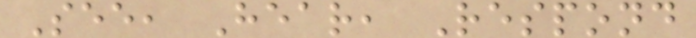See, Hear, Respond
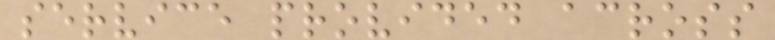service provided across
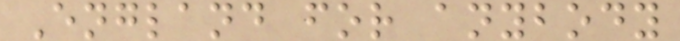England for anybody
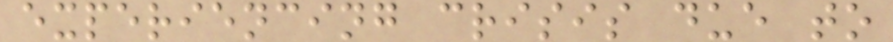experiencing crisis due to
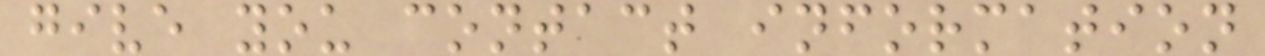give you contact information
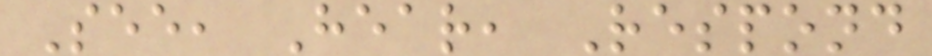See, Hear, Respond
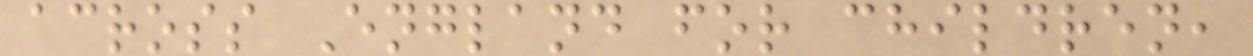across England for children,
